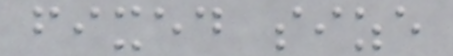fixed size
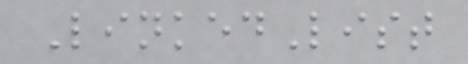LinkedList
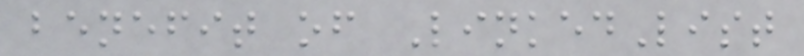benefit of LinkedList
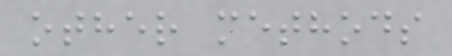other methods
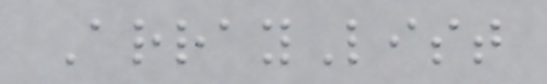ArrayList
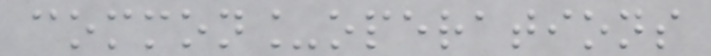common_operations
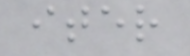iter
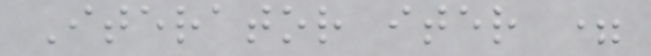Iterator iter =
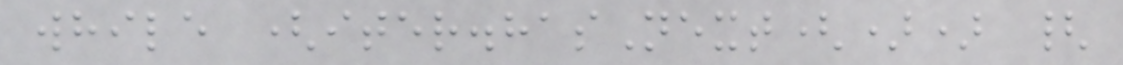while (iter.hasNext()) {
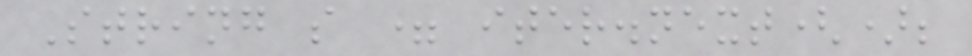String s = iter.next();
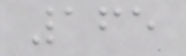165
